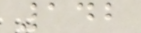142
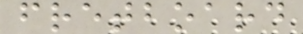fretboard
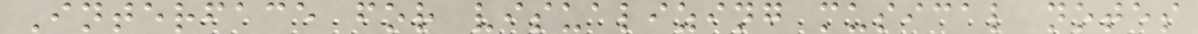Interface for visualizing musical notes
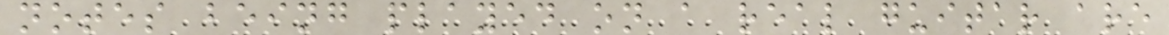notes being played on a real guitar are
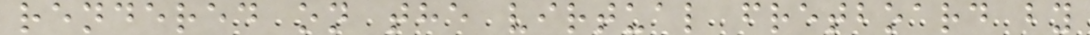rendered on the virtual fretboard by
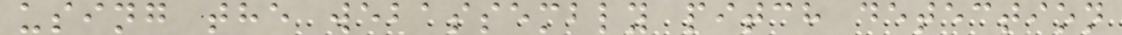using the webassembly pitch detection
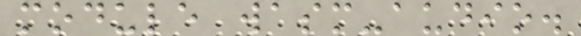module wasm-audio.
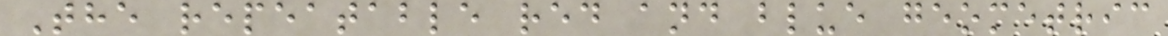The repeatable red and blue geometric
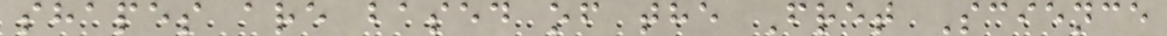shapes are based of the Fret Science
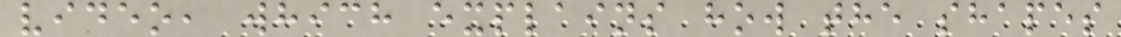video, which explains how the shapes
